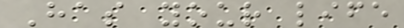Has your life
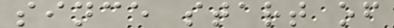since start of
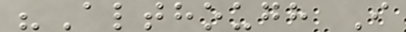"Although I
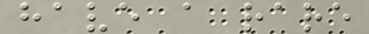have a rare
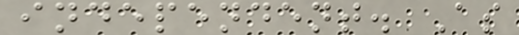independent. As
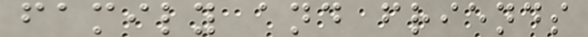family and friends
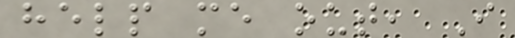help me out, I
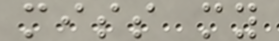miss my
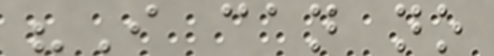"I can no
